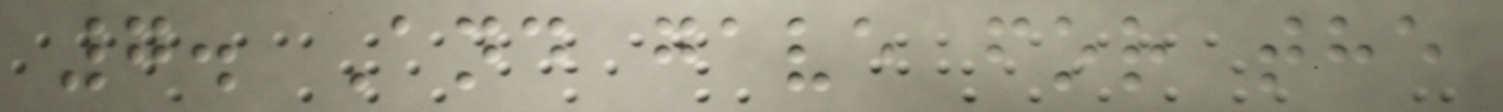7. And gave for the
